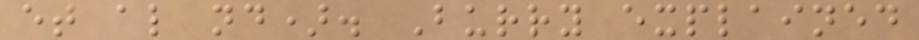et al nd). Burry explained
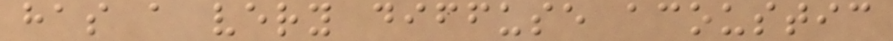has a very diffuse acoustic
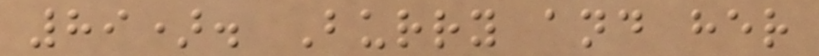89). Burry and her
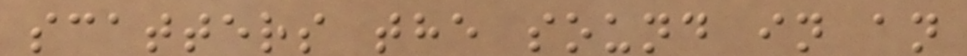scatters the sound in an
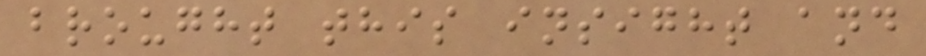brought this insight and
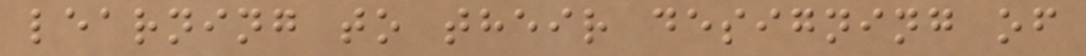learning to their designing of
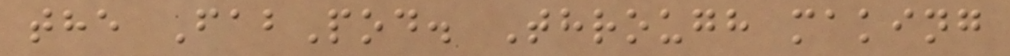the FabPod. Through making
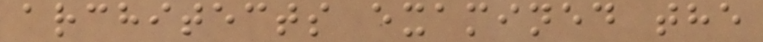architects examined the
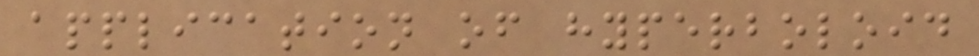application of hyperboloid
